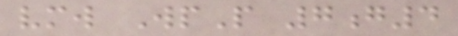vmw WpP 7g4
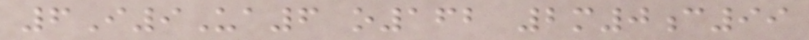6I9Ua6 o162 2m0c99
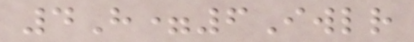4H=6Iwlr
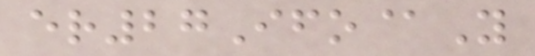er27Ifo@Y
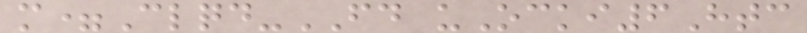m=Clqd-FD uOcki6Htc
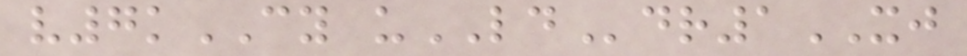v7kCY uLDdr1XJ
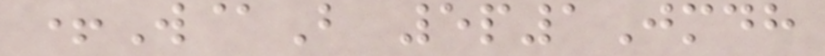+W@B 5p1Jmdh
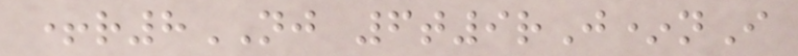+r8NJ 6t9rJ*nI
